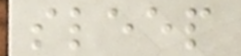sleep
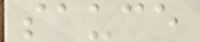sauce
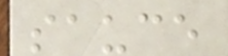sauce
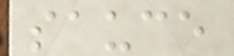sauce
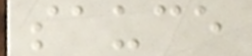sauce
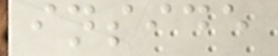inside
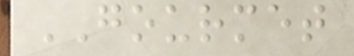GOURMET
